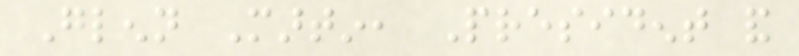Glenn Martin, President and
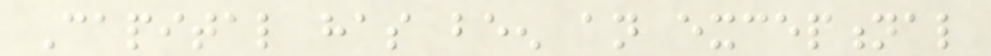Capital has been an exceptional
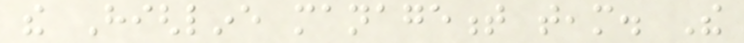the Highline management team. The
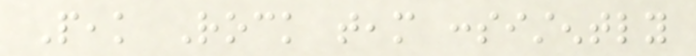Peak Rock team consistently
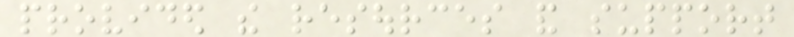provided the resources and support
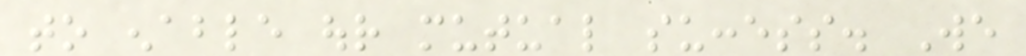to enable our mutual success. We
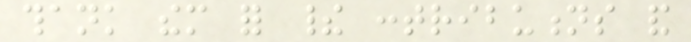thank them for their contributions and
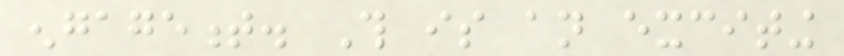engagement. This is an exciting
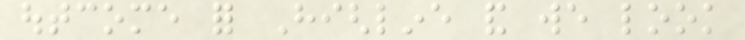outcome for Highline and we look
